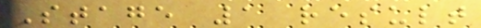Stage 1 result
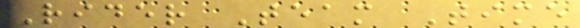Rider Team Time
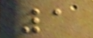1
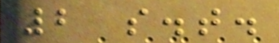2 s.t.
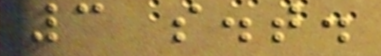3 s.t.
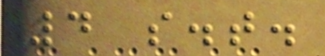4 s.t.
